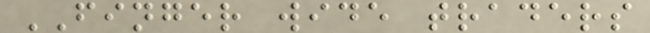FINGER wide traders
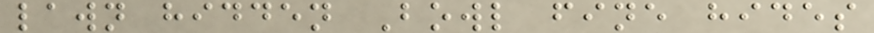lawn hidden Bowl fine hides
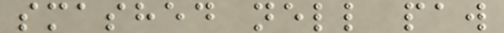smashed nell paw
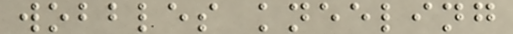wobbles kneeling
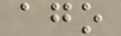ago
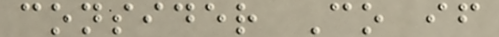consider Co if
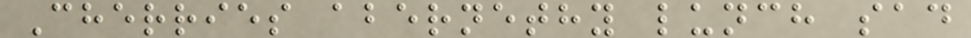Cherries abernethy lunch sad
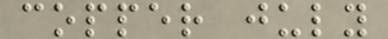copper july
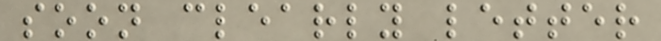soon clearly letter
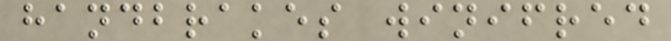handbrakes winifred
